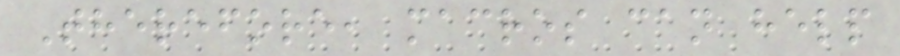Therefore, macros can help
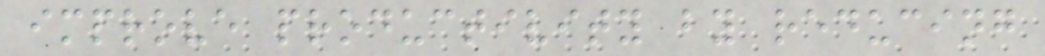improve productivity by reducing
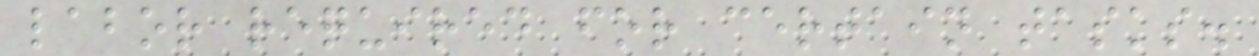labor required for certain tasks.
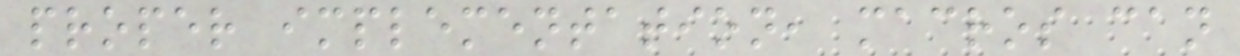proper implementation, macros can
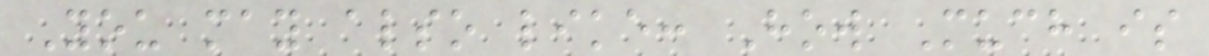You may also like: How Much is
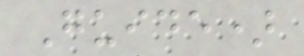Guide)
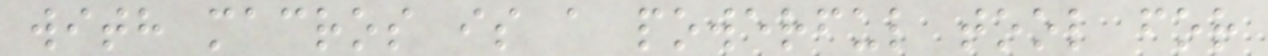with macros is a powerful tool for
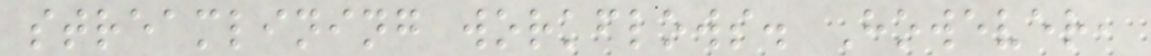streamlining workflows. However,
